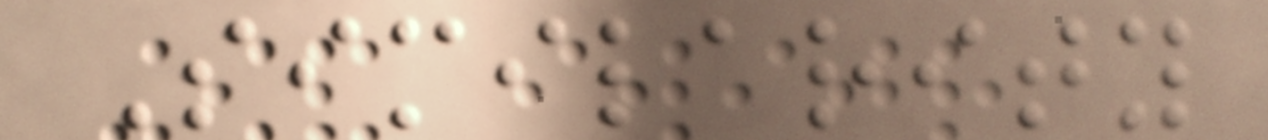Similarity
